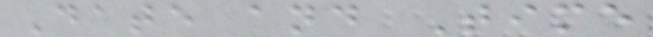Date and Time
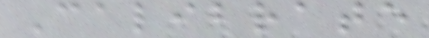Calibrate
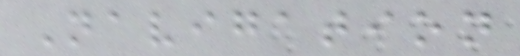Navigation
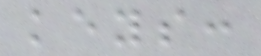keys:
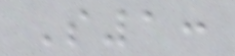S1:
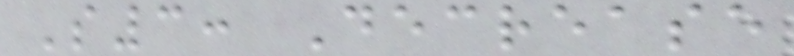S3: Decrease
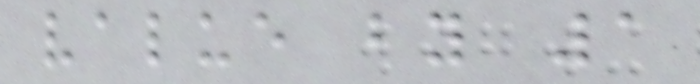value by 1
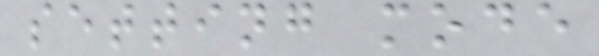setting mode
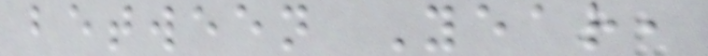between Year,
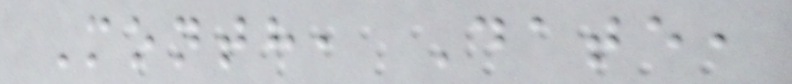Month, Date,
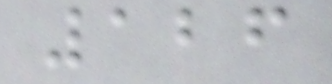126
